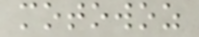motowoz
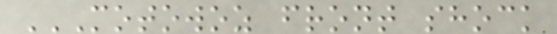MOTOWOZ FRONT SHOCK
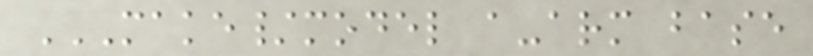MAKE/MODEL A-ARM BASE
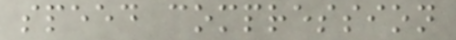speed compression
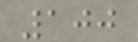100
